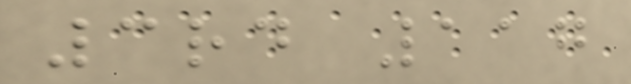3rd 117
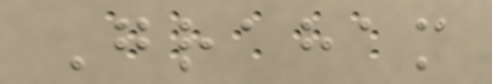Graham
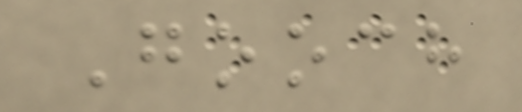Gooch
